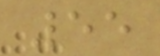55
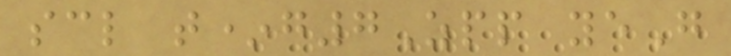scl t*g7Zpp yeG
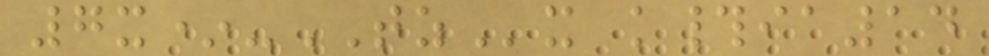7x*-TZx k#ia14
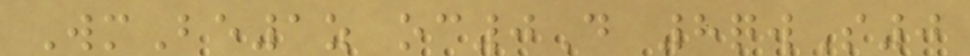WmBe1z oc0D 8qwS0
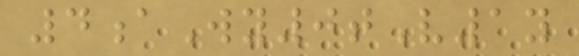4aWy0tV1y
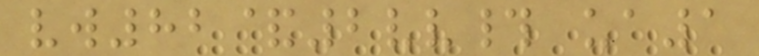vw82&2vv# ua1
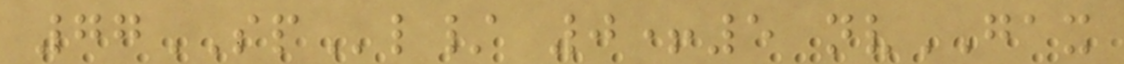77SPl/ 0+5 nvGAX
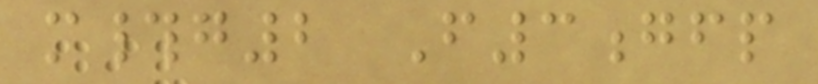m#g2 F3gfp
